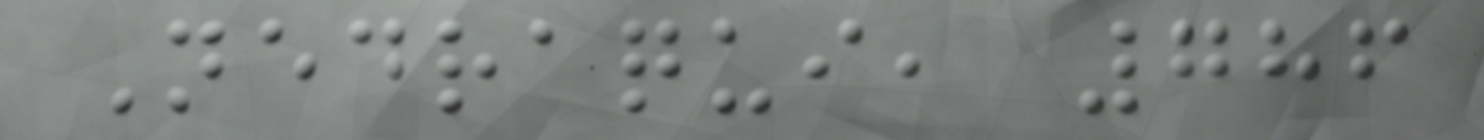Nedraqui, 786
